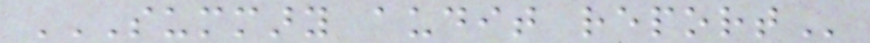SUMMARY AUDIT REPORT
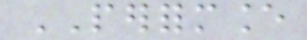PERFORMANCE
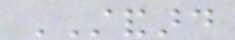STANDARD
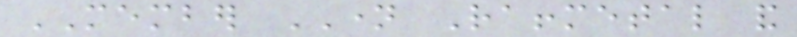MEMBER NAME Raffmetal and
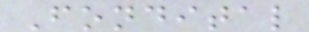Fondital
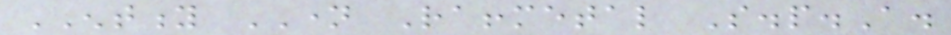ENTITY NAME Raffmetal S.p.A.
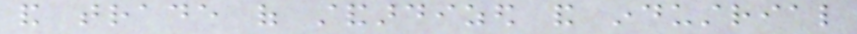and trade of standardized and industrial
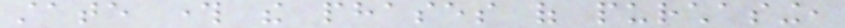state through the phases of purchasing,
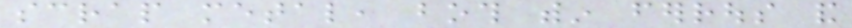scrap metal, both within ferrous and
